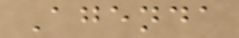Agenda
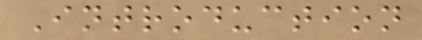Introduction
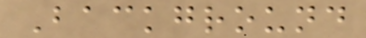Background
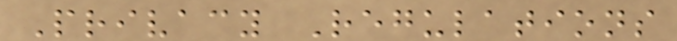Privacy Regulations
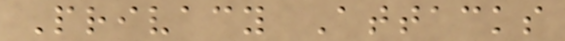Privacy Attacks
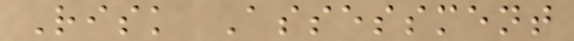Risk Assessment
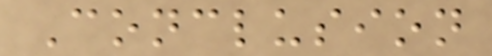Conclusion
